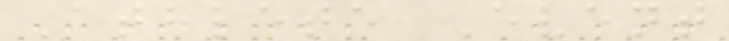Athlete Event
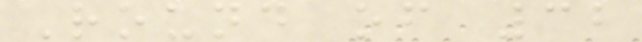Round of 32
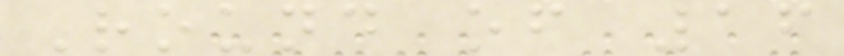Round of 16
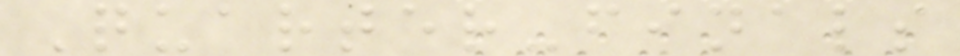Quarter-finals
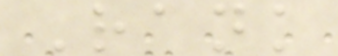Rank
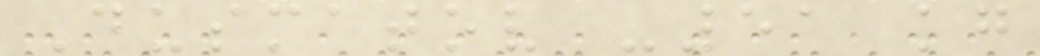Dusmatov -51 kg
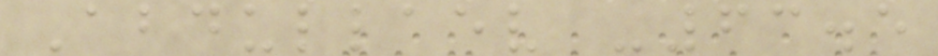Abdullaev -63.5
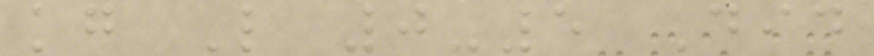kg L 0-5 Did
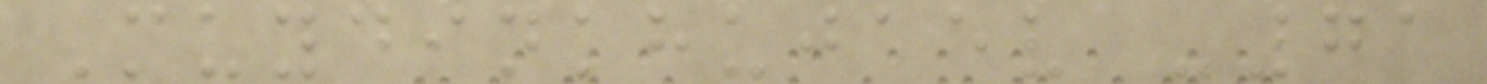Muydinkhujaev -71
